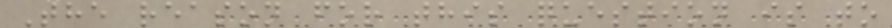The reason for this question is to
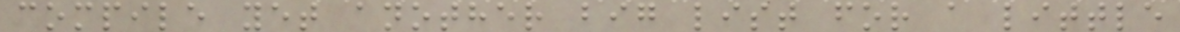compile yet another big list for a little
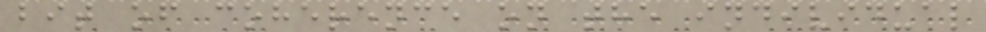bit of coherence on the individual
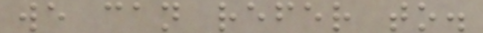we can refer to.
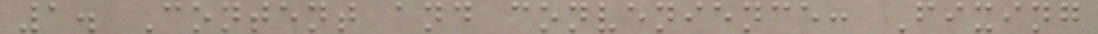1. Content and convenience: Fixing
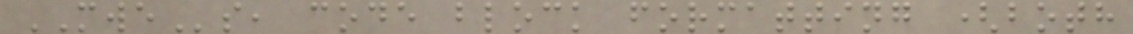MWEs, code block formatting (both
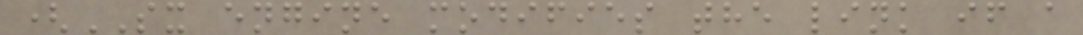(SX engine modifies the link if a
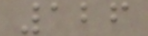126
